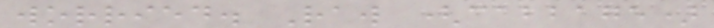worried. Raw (cabbage)
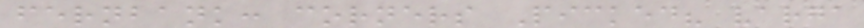fernbank: corners Picked? varga
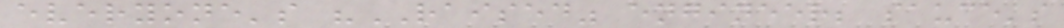everyone's "RAISED" engineer; sauce's
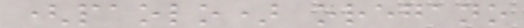(paolo) oregano
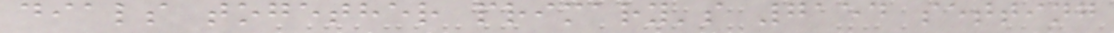dials together primary's 7154 setting
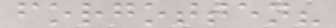forgotten?
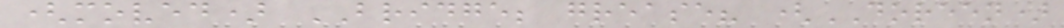(moved) BRIDGE; grease? (DOREEN)
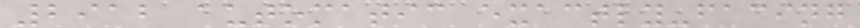2912 automatic exactly-facing
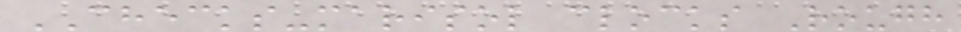CHECKS-marisol clocks Rough
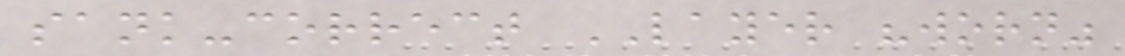sank-correct LAYER "worn"
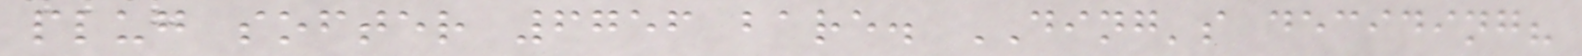plug softer 6756 bare. DING's deciding?
